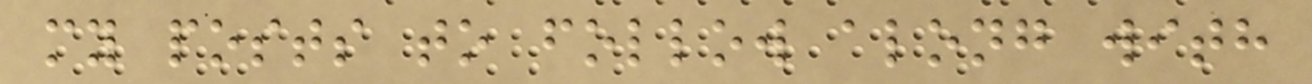my posts to follow along with
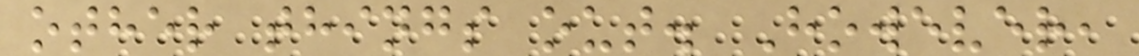other things out. However,
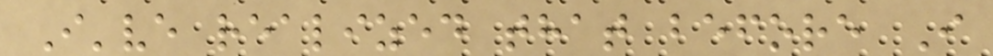I've realized that before I
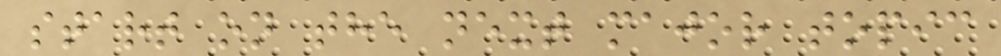start on the next major topic
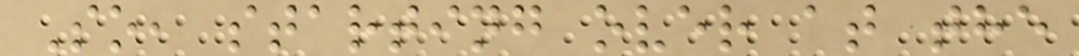So, starting over at the
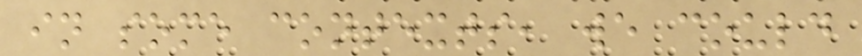in some contexts, we could
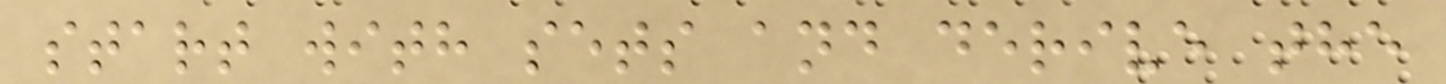start with sets and derive the
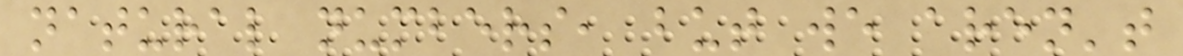natural numbers, but we aren't
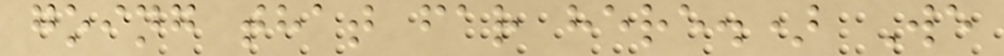going that far here.) We
